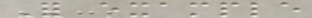For example
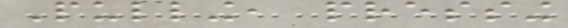Pulling, pressing
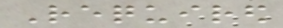Required
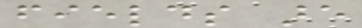fields are
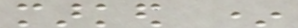marked *
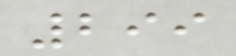299
